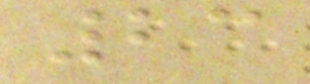23
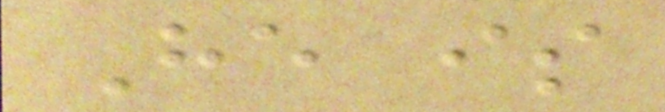He is
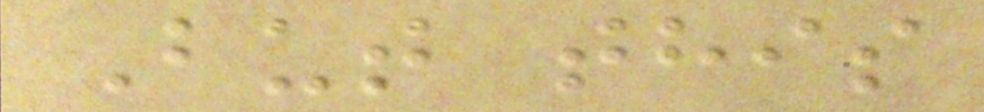But this
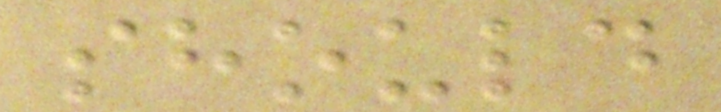should
